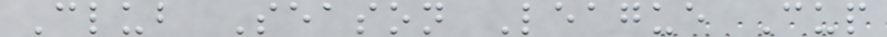Club Season League Cup
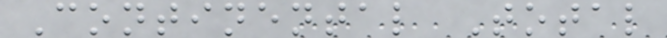Continental Total
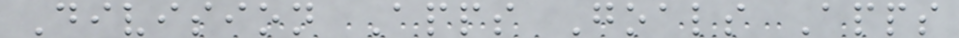Division Apps Goals Apps
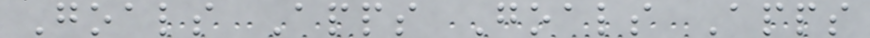Goals Apps Goals Apps
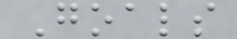Goals
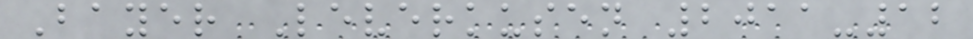Bayer Leverkusen 2011-12
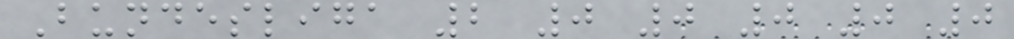Bundesliga 2 0 0 0 0 0
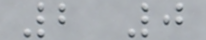2 0
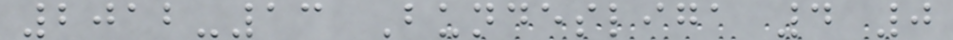2012-13 Bundesliga 4 0
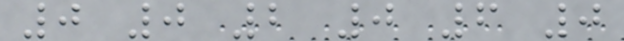0 0 2 0 6 0
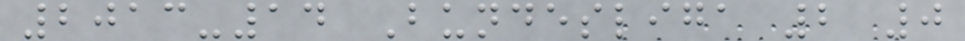2013-14 Bundesliga 2 0
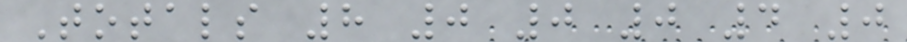Totals 8 0 0 0 4 0
